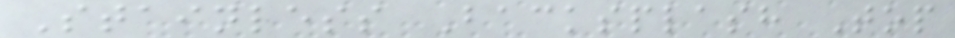Stainless Backsplash Top
